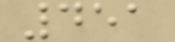451
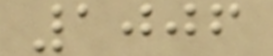1006
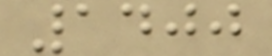1400
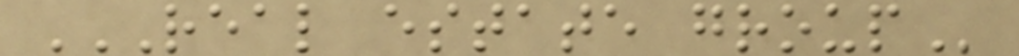REAL ESTATE GROUP
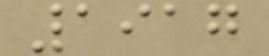1917
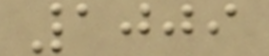1009
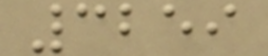3259
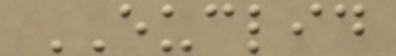EUCLID
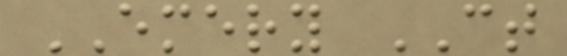EMERY CT
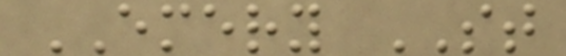EMERY ST
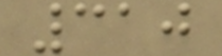310
